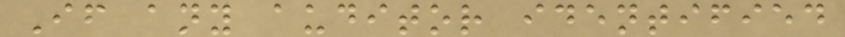If any auditor identified
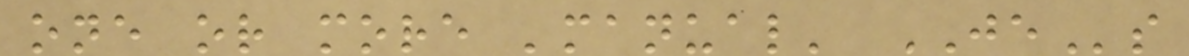one or more 'manual' JEs
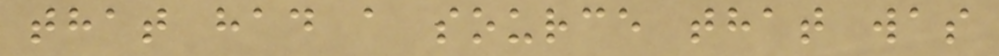that had a source that was
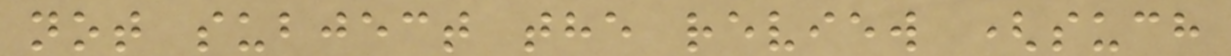not subject the review (such
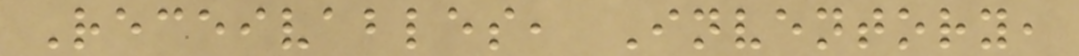Receivables, Inventory,
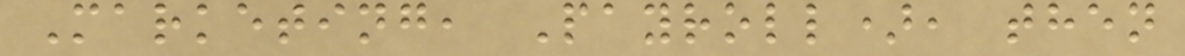Marketing, Payroll), then
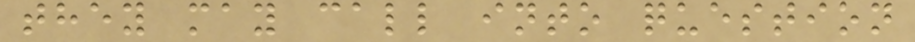they may call into question
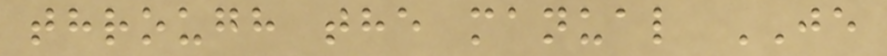through the manual JE
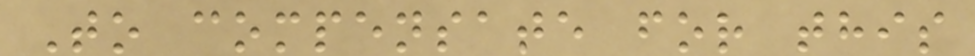To compensate for this
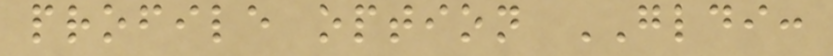profile option GLDI:
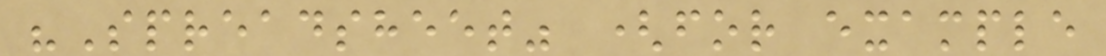"Spreadsheet" (for example
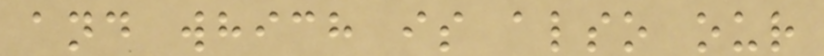and which is also our
